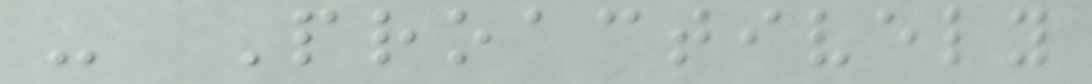- Proactively
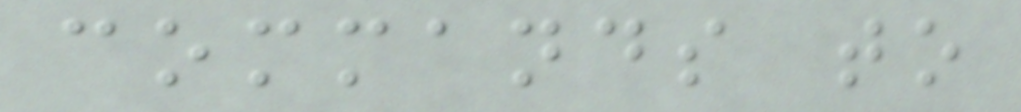commands to
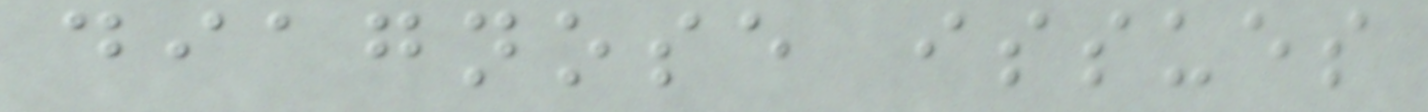diagnose issues
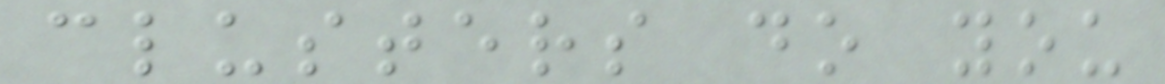clusters do you
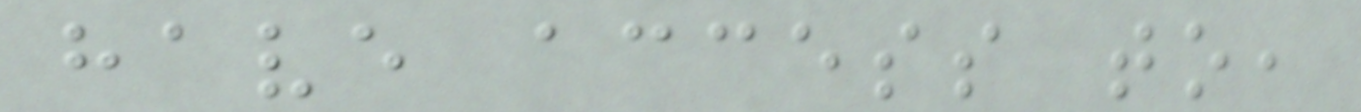have access to,
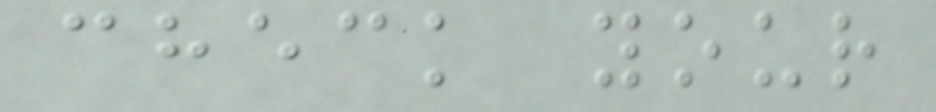check your
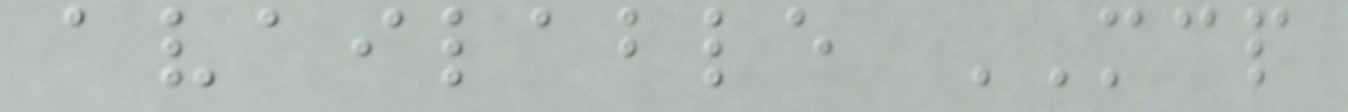available MCP
